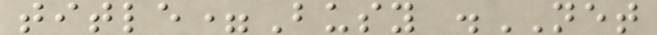title=Busy .NET
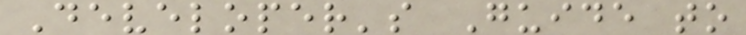Developer's Guide to
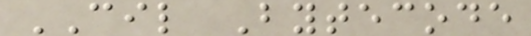CIL Bytecode
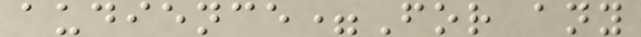audience=For any
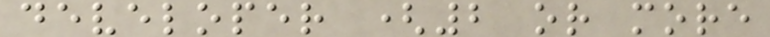developer (2 or more
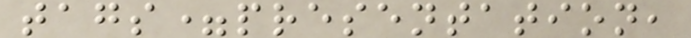tags=presentation,
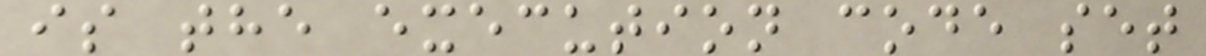is the execution code set
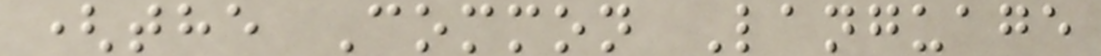(the Common Language
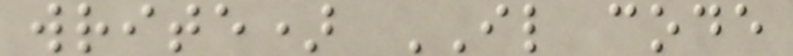write) IL code
